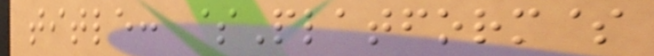title: $Platform$
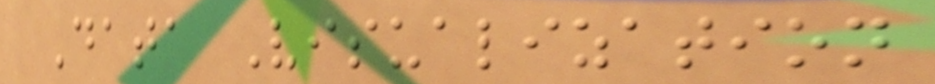Data Visualization
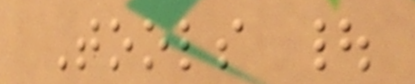Tools |
